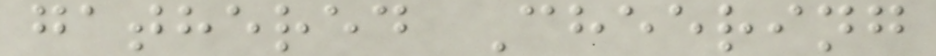gathered Cheering
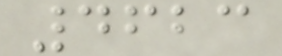4623
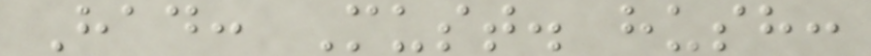Had: Must. hush:
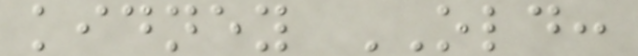kidney OLD:
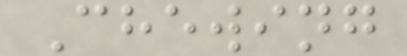Chewing
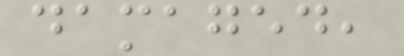damaged,
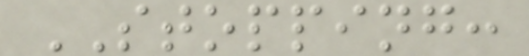STOPPING:
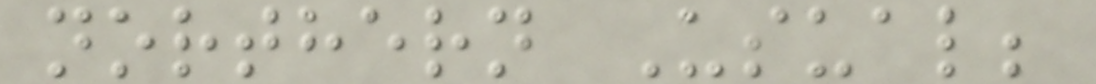northern Usual;
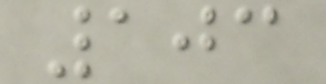103
